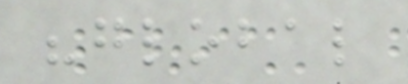"global
